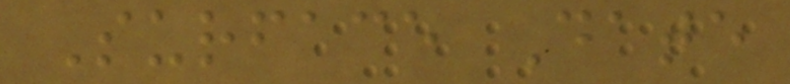Surface Date
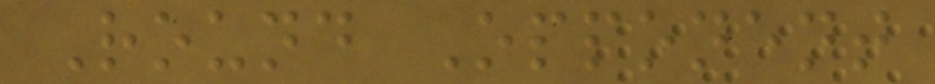Round Opponent
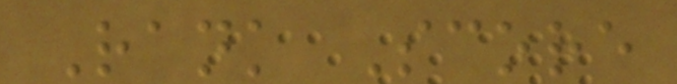Rank Score
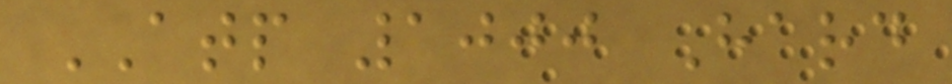ATP 1000 Hard
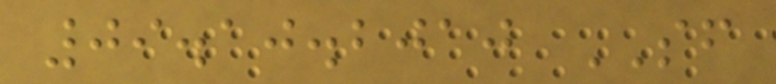09.10.2010 SF
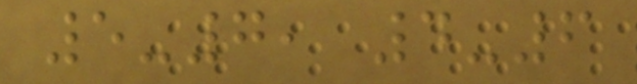5-7, 4-6
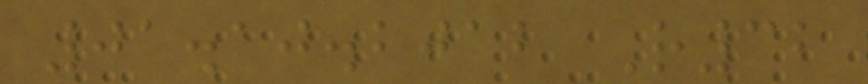01.10.2012 R32
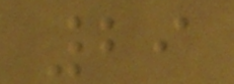29
